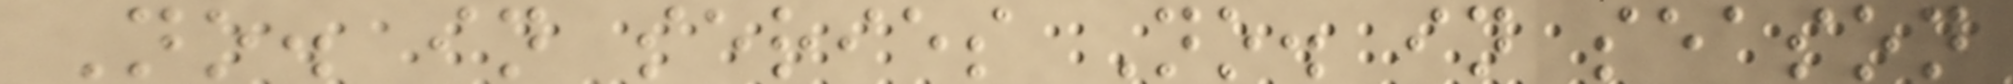No. in series No. in season
